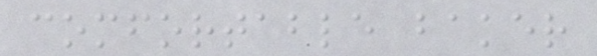comfortable baker
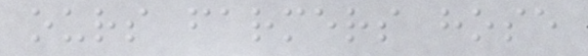ours farmers hose
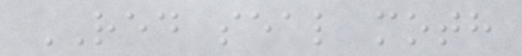RED seal moth
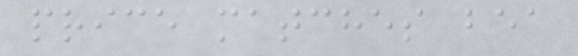price matches bea
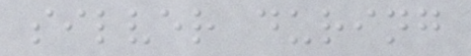silver during
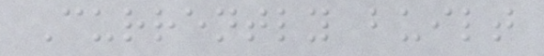Currently built
